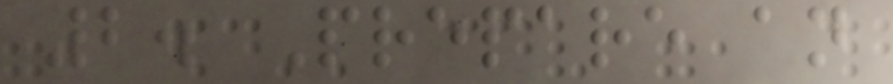2. Prepare an
